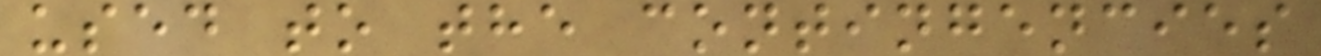used to the contingencies
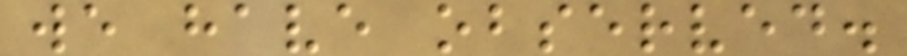we have observed.
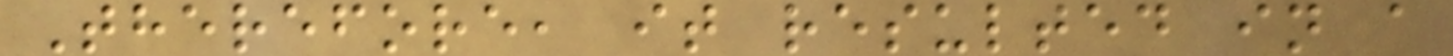Therefore, it resulted in a
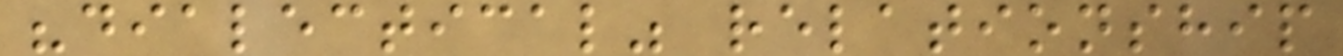"dialectical" relationship
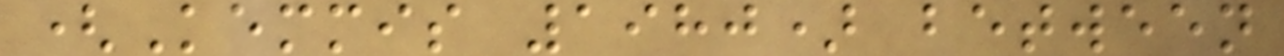(Kemmis 1980) between
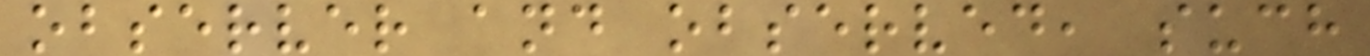observer and observed, such
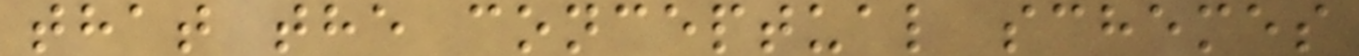that the conceptual schemes
